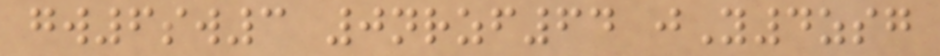gw6sw3 0nrzf64 jY4zsg
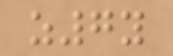z7y
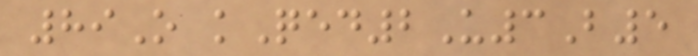89O kQed2U3B5
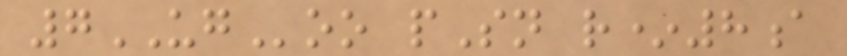7UGoo pSn r*8a
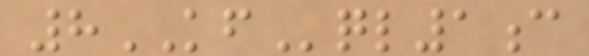8KFql1c
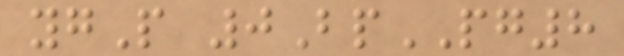ygP 0BpPG8
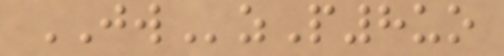JWzP8uo
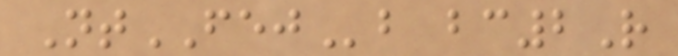NtFEJb bc2R
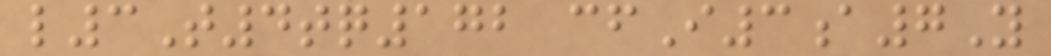l3T4tq172 cfI3a7Y
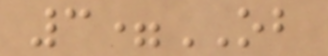3=OB
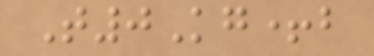T0Kg+b
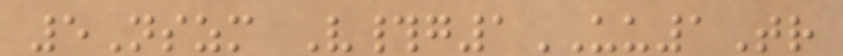5Nszm V#g1UU1Tr
